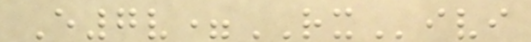E7v=RXivi
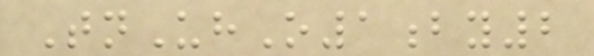TnUhO1by2
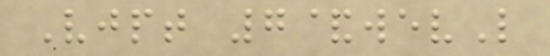Vjpt 7&wevL
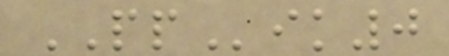PPik0
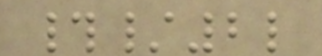#/2l
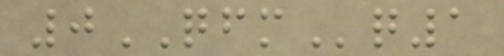0QFMq1
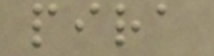pira
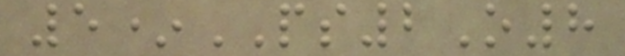5*PS2O8
